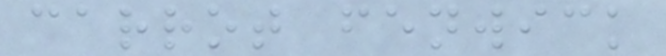carrot fenwick
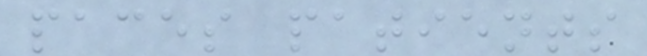paces patients
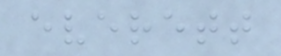everett
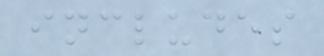includes
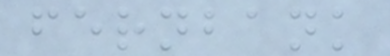fernbank
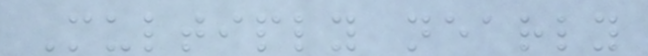Multiply nearly
